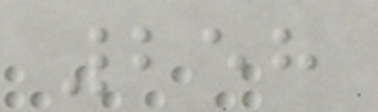258
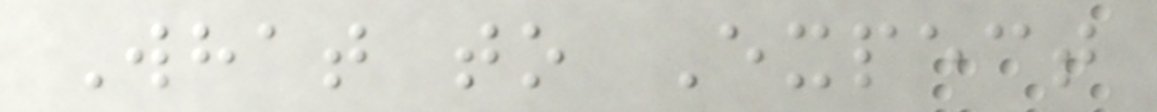What to Expect
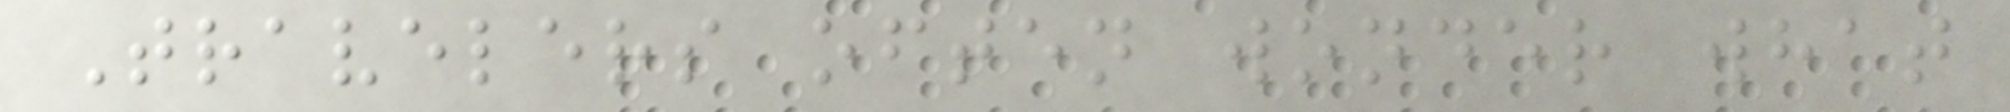Travelers often wonder what
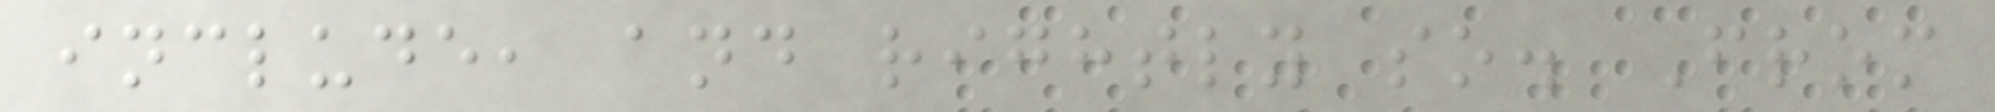include, and rightly so. From
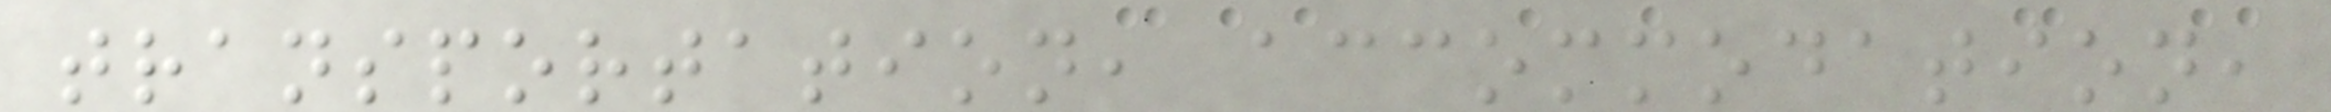transportation, accommodation,
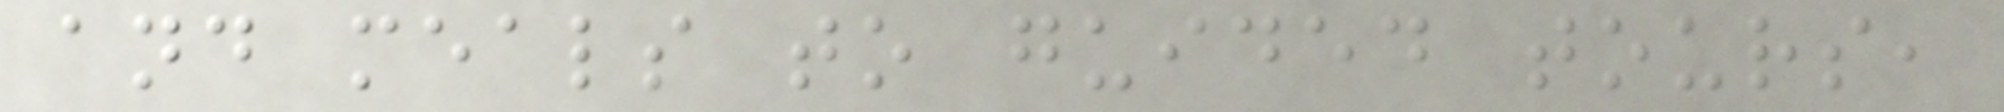and meals to guided tours,
